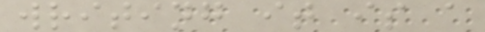writing it is a
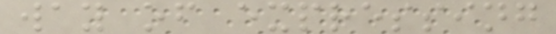way of expressing
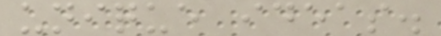unique ideas.
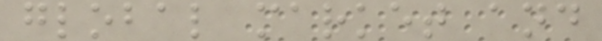global market and
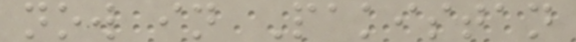now in Pakistan
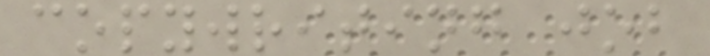copywriting job
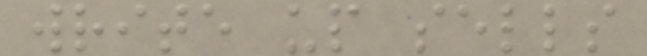write up sells
